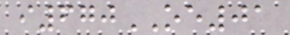i670OE01
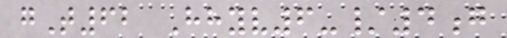gT62 Hhyv6-/4g
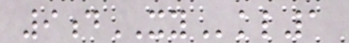9dXYkl1
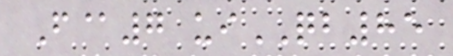F@7 uiQB85
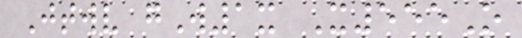Jtwv gW1x X555O
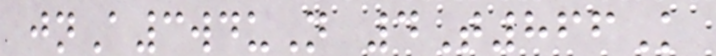jnA3wduN 4T866K
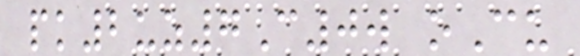pk2uz7C0w oCu
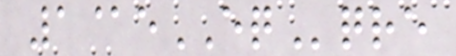1@eEQqre
